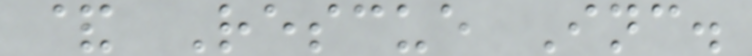& Rescue Inc.
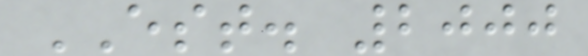EST. 2000
